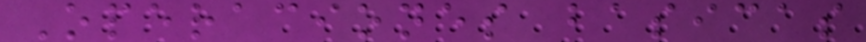Operaciones basicas
